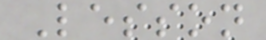Lesson
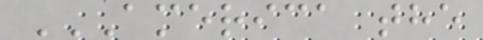AMERICA THE
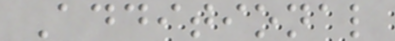Additional
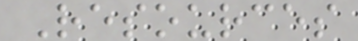Resources
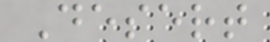Desert
